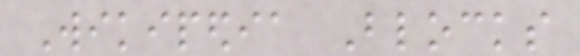Wikipedia Blocks
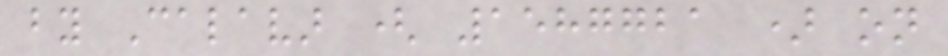by Calavar ( 1587721 ) on
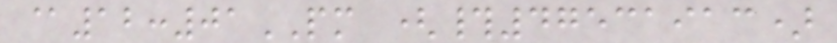@12:01PM (#47531913)
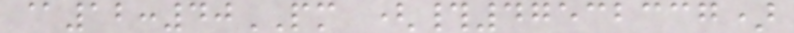@12:40PM (#47532337)
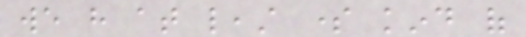we have at least some kind of
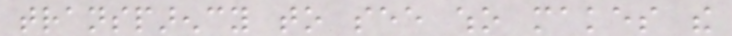transparency to see who makes the
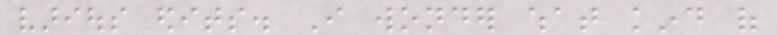various edits. I wonder what kind of
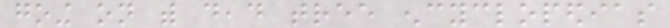going on with dead tree encyclopedias
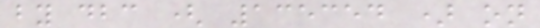by dbc ( 135354 ) on
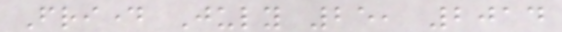Friday July 25, 2014
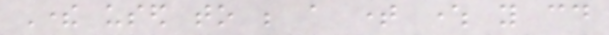There used to be a time where you could
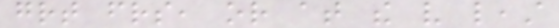great friends, or at the very least
